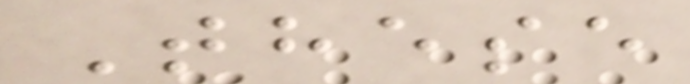These
